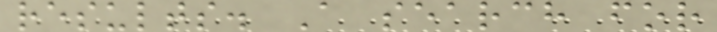results. A search for
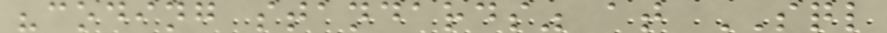"coding standards" at SQL
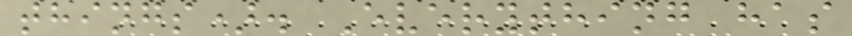things). Everything has
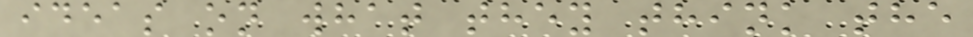ideas on what they think the
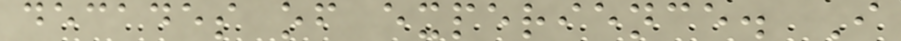decades of experience. I
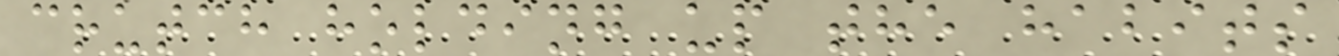crutch holding up the habits
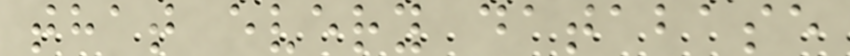that every database
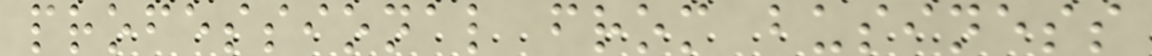professional from business
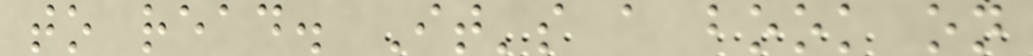to read. It's a book on
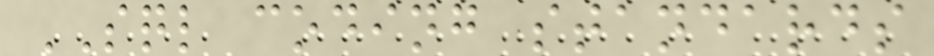SQL coding standards
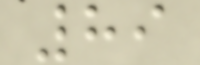89
